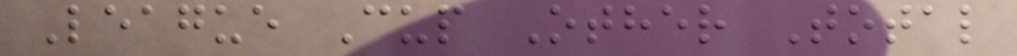League Cup Other Total
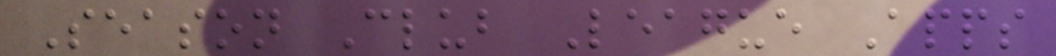Season Club League Apps
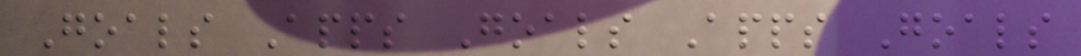Goals Apps Goals Apps Goals
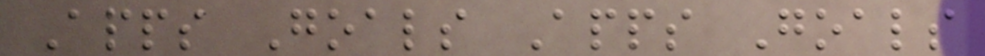Apps Goals Apps Goals
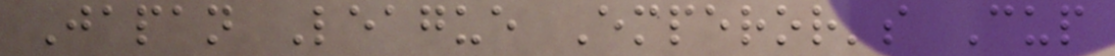Japan League Emperor's Cup
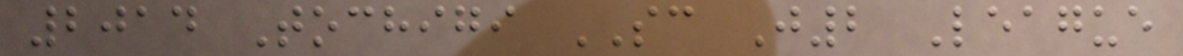2014 Tochigi SC J2 League
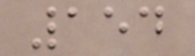154
